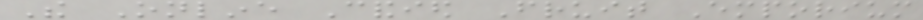The Online Candied Fruit Emporium
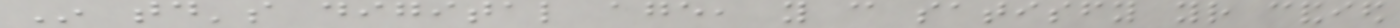In today's digital age, you can satisfy your candied
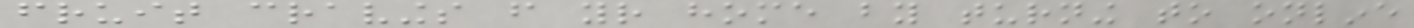fruit cravings from your home by turning to online
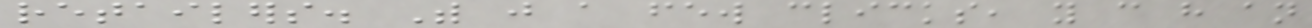retailers. With just a few clicks, you can have an
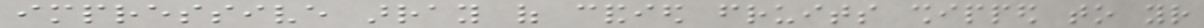impressive array of candied fruits shipped to your
